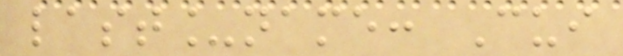last_name: Cui
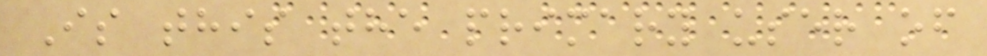Is this the primary user of
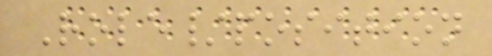Role/position
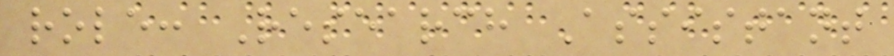role: Research Assistant
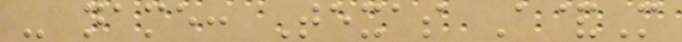- name: Texas A&M
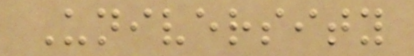University
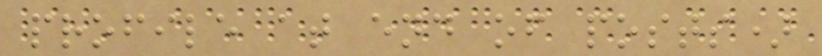profile at end of posts)
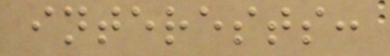interests:
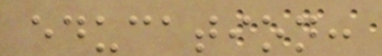education:
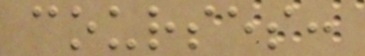courses:
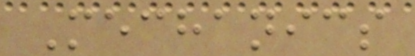Mechanics
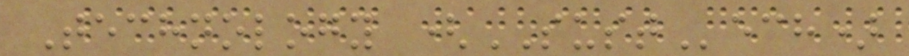Technology (SUSTech)
